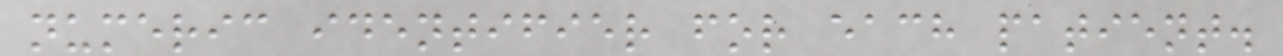numeric identifier for each patient.
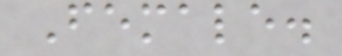Female.
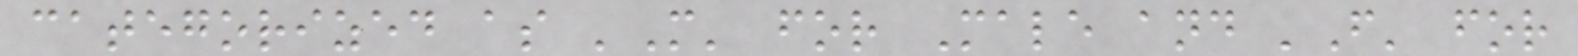categorized as 'M' for Male and 'F' for
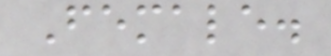Female.
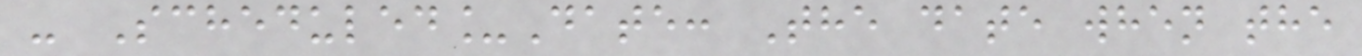- Scheduled_Date: The date when the
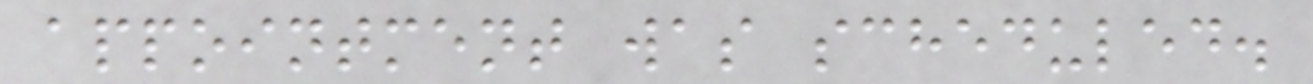appointment was scheduled.
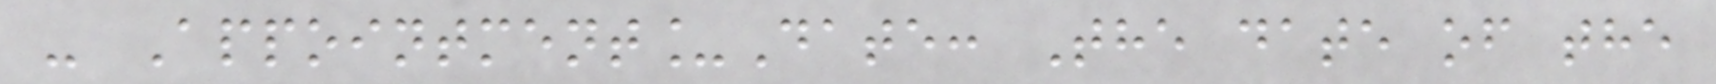- Appointment_Date: The date of the
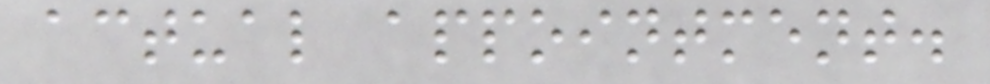actual appointment.
